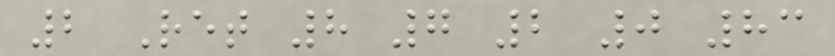2 Ret 8 7 2 0 83
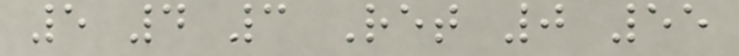5 4 3 Ret 0 55
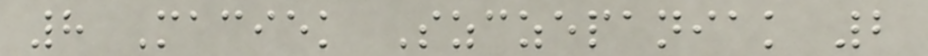8 Maciek Szczepaniak 2
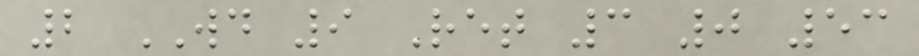2 WD 9 Ret 3 0 53
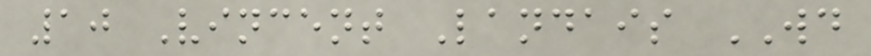10 Vincent Landais WD
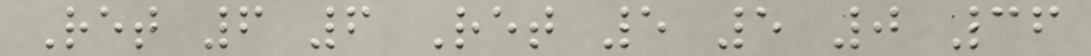Ret 6 6 Ret 5 5 0 36
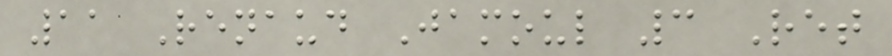11 Renaud Jamoul 3 Ret
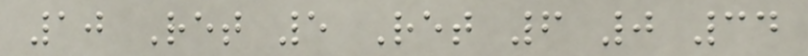10 Ret 5 Ret 6 0 34
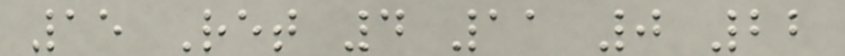15 Ret 4 11 0 22
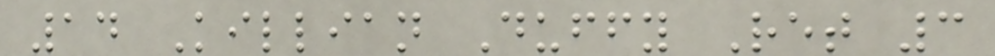14 Killian Duffy Ret 3
